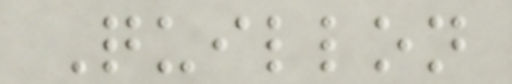Quillon
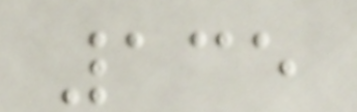135
